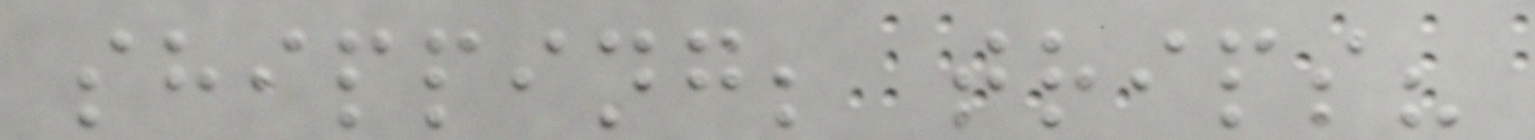shipping; trips?
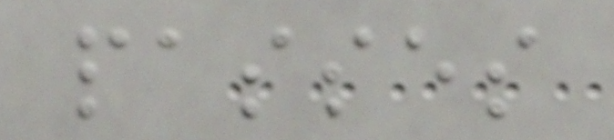passes
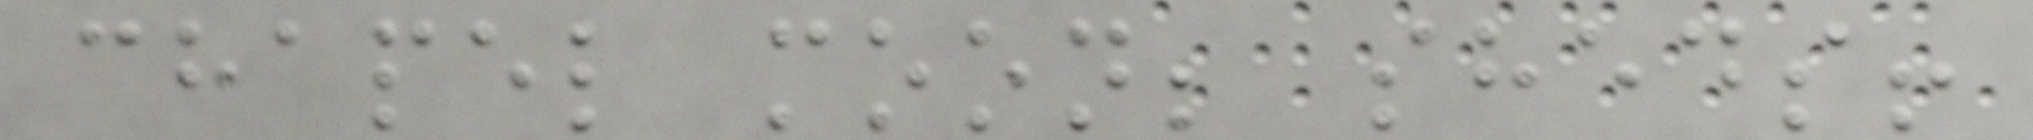chapel moon; sheds!
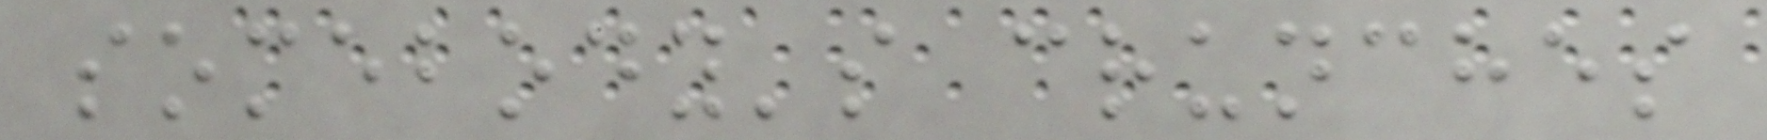somebody's crunches
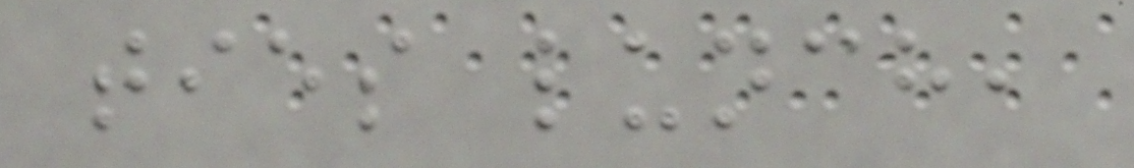ties lunch,
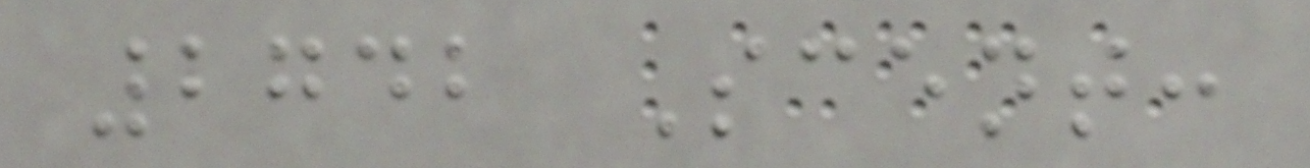2742 Scent:
